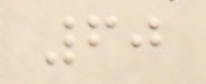60
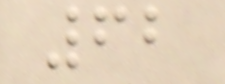62
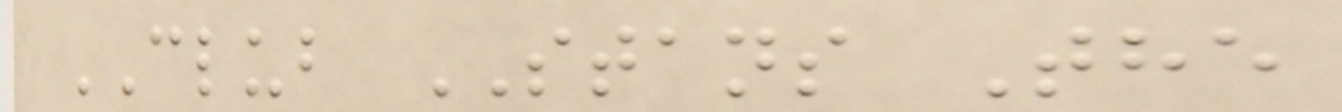CLUB STANS The
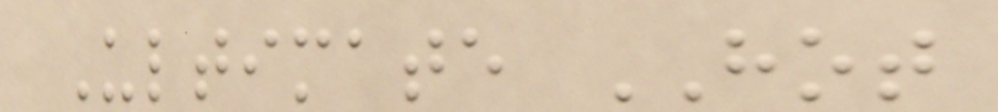Ultimate HOT
